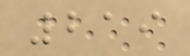219
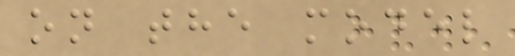on the model
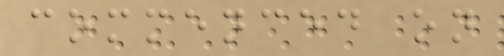commenced on
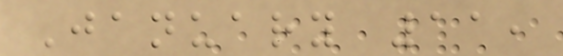January 11,
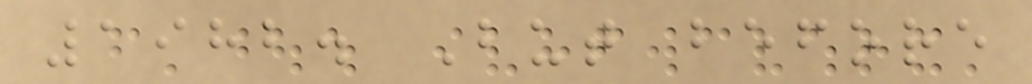1982. But before
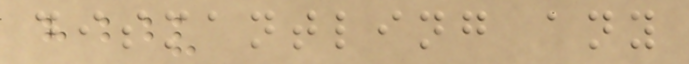dismantling any
